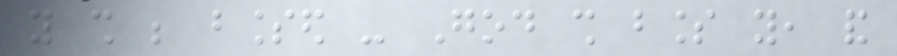you shall be blessed - God shall bless you, and
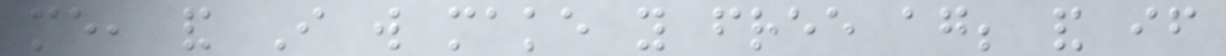me, and I will make you free again; and if
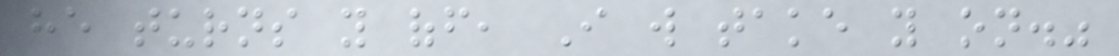he turns you off, I will take you on."
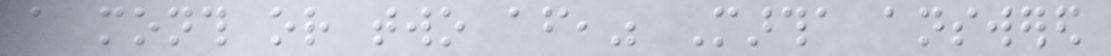a month or two after," Martha answered
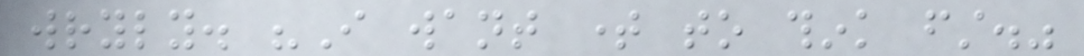wryly. "I want time to think first."
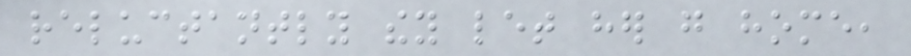reluctantly they let her go home,
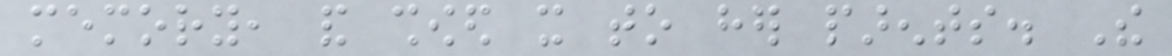memory, and showed it to her parents. The
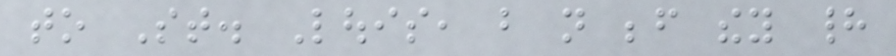to St. Louis, but not before they had
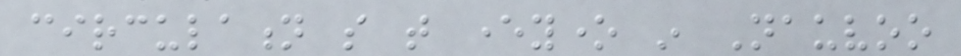circulation so that everyone in Nauvoo
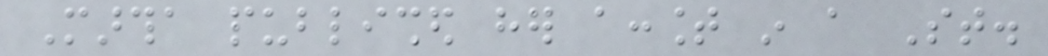Martha published her account in a St.
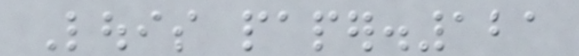Louis paper.121
